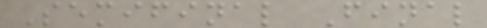Semifinal Final
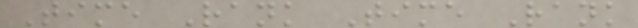Time Rank Time Rank
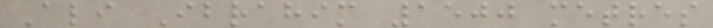Ali Ibrahim 1500 metres
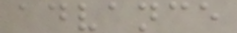advance
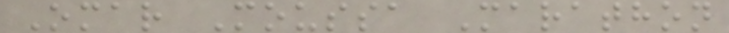Omar Moussa Marathon
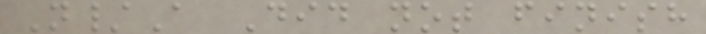N/A Did not finish
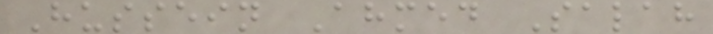Hussein Ahmed Salah
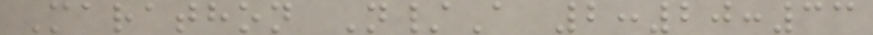Marathon N/A 2:20:33
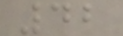42
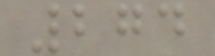274
